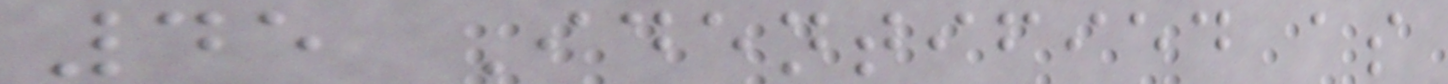45 Identified as
